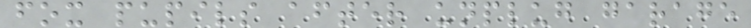fox pupils after unplug garage
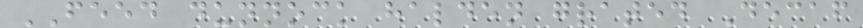FEED dunnock halden grated Decaf
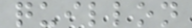quillon
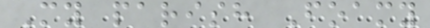My parish Foamy
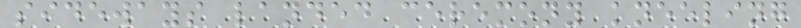sideways landed ceremony kneeling
